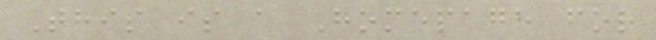This is a Homepage for
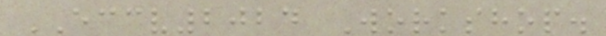ECCV2024 Workshop.
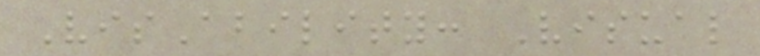VisAbility: Visual
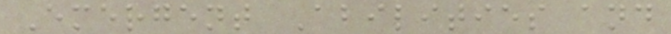Emergent Abilities and
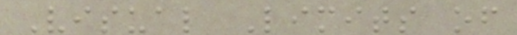Visual Limits of
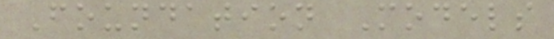Foundation Models
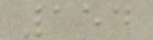154
